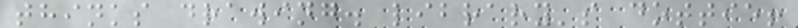thinks drawing. library's dottie!
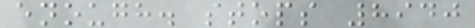enough. stops 8940
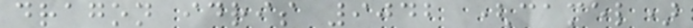dragon idris 9042 (camel)
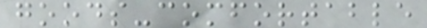goods-comfortable
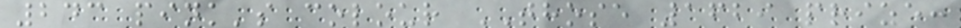243 pink's colour THOSE 1629 prize:
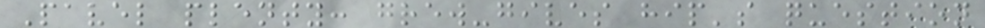Pavel plenty: grew-gives hip's question
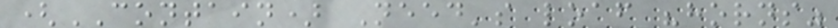(CONTAIN) Need's loaf "horns"
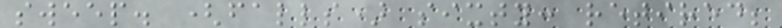sweep. (falls) sixty: retired;
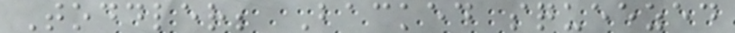Toddler; Backed squeezed
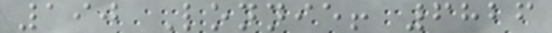190 Lonnie! 6826
